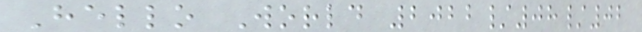Hello World 2022/08/02
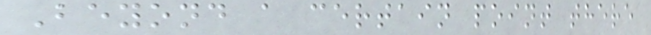Beyond a certain point there
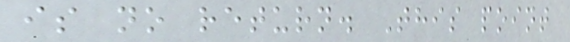is no return. This point
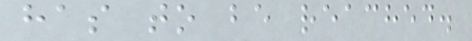has to be reached.
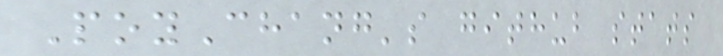PoyChang's github stats
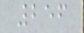256
